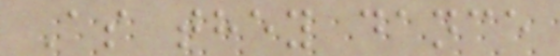As they dance
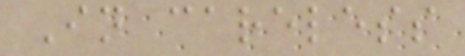In careless
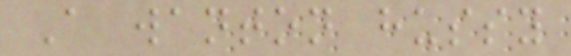A wanton hussy
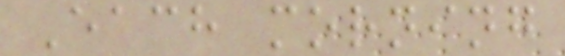Each morning
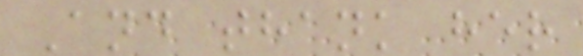And thank her
